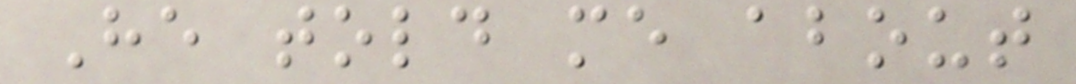He told me about
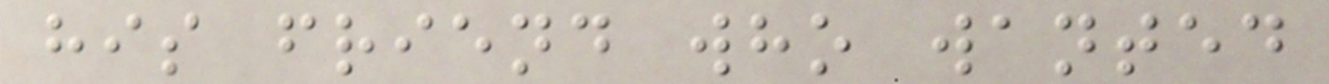his friend who wanted
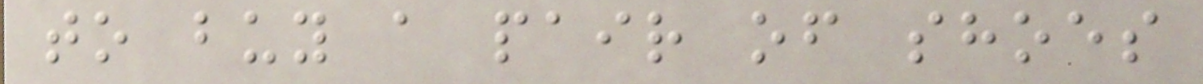to buy a pair of shoes
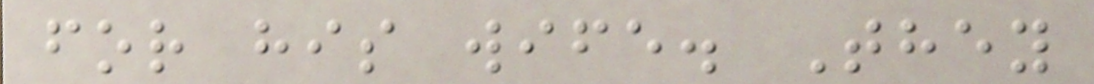for his wife. They
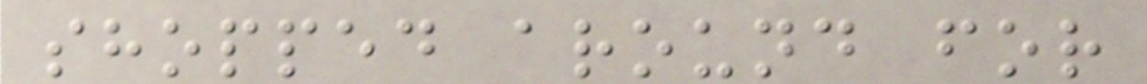shopped around for
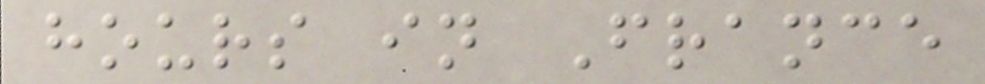hours in France
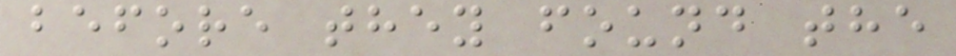before they found the
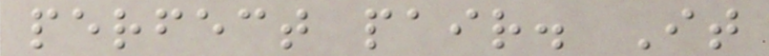perfect pair. It
